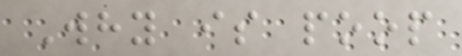Why is poop
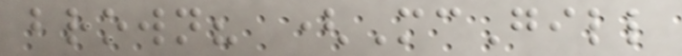brown? (McGill
